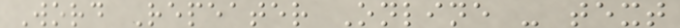Word Repeater Online - text
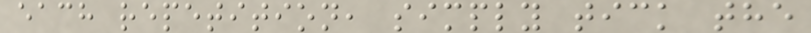each repetition, simply tick the
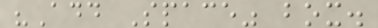"Add Space" box.
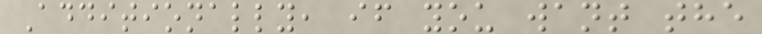Additionally, if you want the
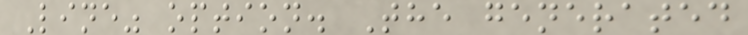Line" option. The generated
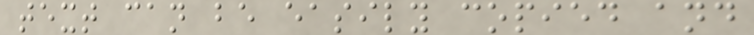text can be easily copied and
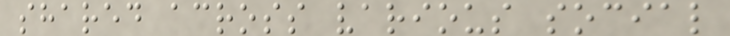shared across various social
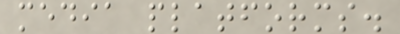media platforms.
